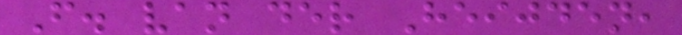F. van der Heijden,
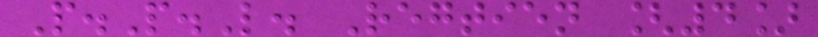P.P.L. Regtien [4]
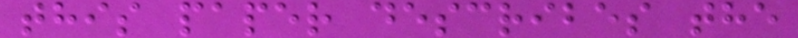this paper describes the
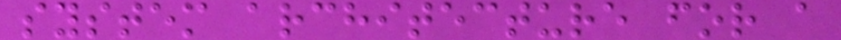system architecture for a
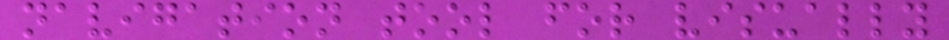navigation tool for visually
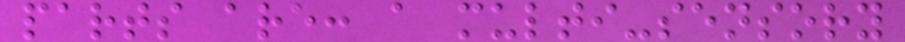parts are: a multi-sensory
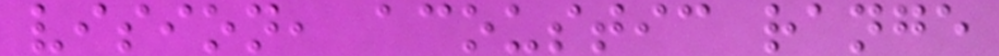vision, acoustic range
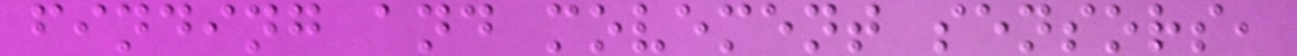finding and movement sensors,
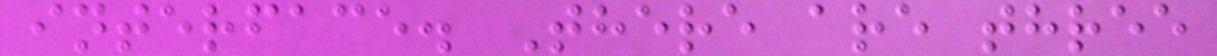interface. There are three
